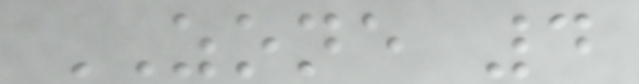ZONE 4
